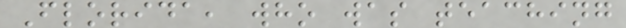Florida, who was teaching
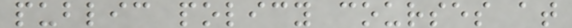public policy courses at
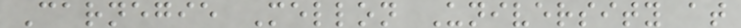Carnegie Mellon University at
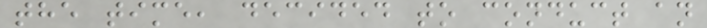the time, decided to conduct an
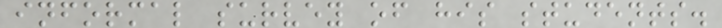informal survey of his students.
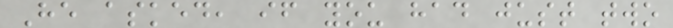He asked, if you had just two
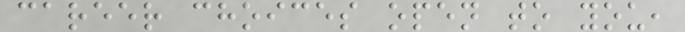career choices open to you,
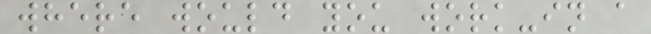where would you work-in a
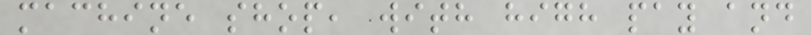machine shop, with high pay and
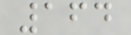164
